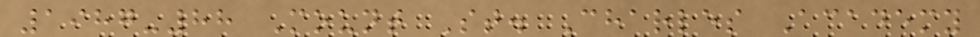1987-88 Mount St. Charles Academy
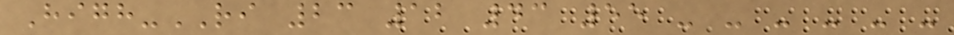High-RI 23 12 43 55 - - - - - -
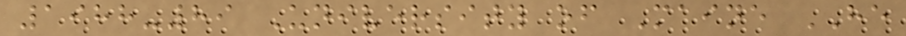1988-89 University of Maine HE
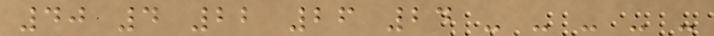40 4 22 26 24 - - - - -
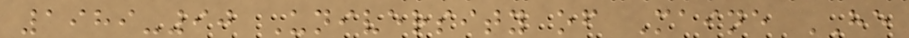1989-90 University of Maine HE
